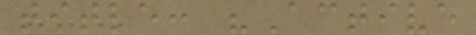title: "Active
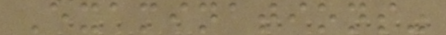Examinations"
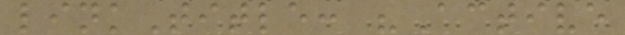linkTitle: "Active
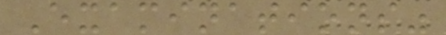Examinations"
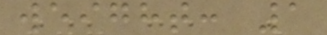weight: 1
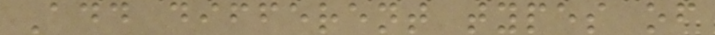Add different types of
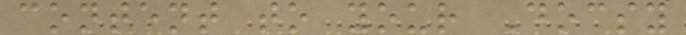content to your Docsy
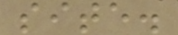site.
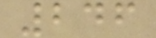246
